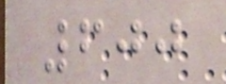600
